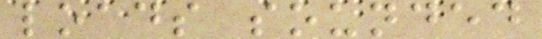loads sounded
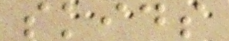skids
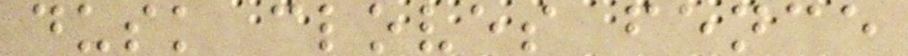dusk cloves fence
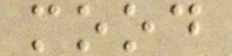mood
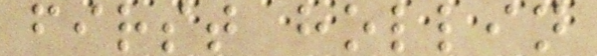first hollin
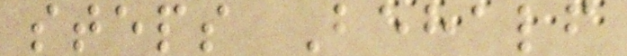steps Behalf
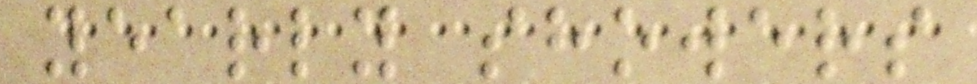yearly showers
